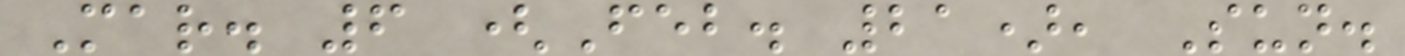Mar. 6 (Feb. 21), Sun.
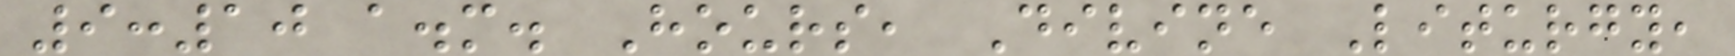9:10 a.m. Hours, Divine Liturgy,
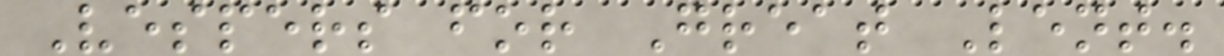Vespers for Great Lent.
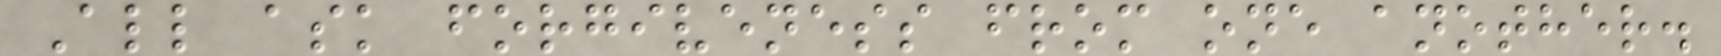All ask forgiveness from one another.
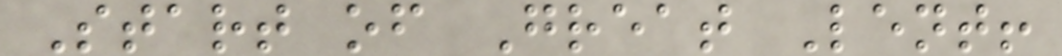Start of Great Lent!
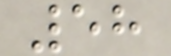58
